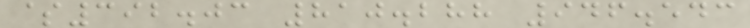$392.03 810.288 946.543
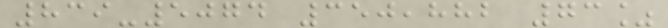839-5074 350,882 73%
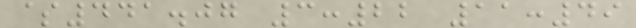$441.07 3:22 11:49
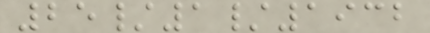25/1/1932
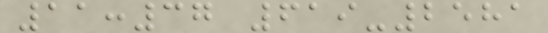11:37 619-2581
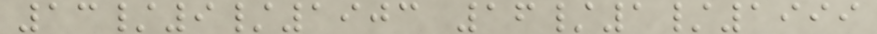13/9/1903 16/1/1999
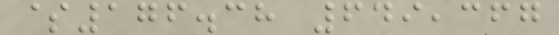$176.38 649,367
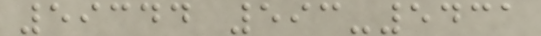59344 593-5431
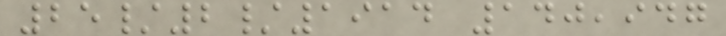25/2/1914 140,947
